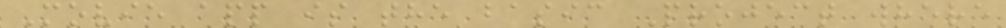Movie app is the basic Project where
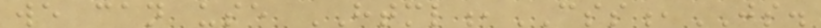we can use HTML,CSS,JS.
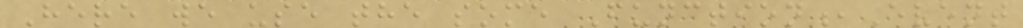Here we use the some Function,Event
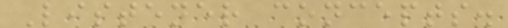Listener concepts.
